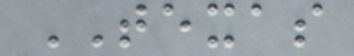TEXAS
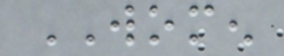WOMEN
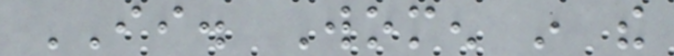II. Women in the
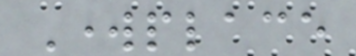Workplace
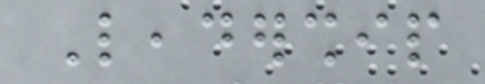Leadership
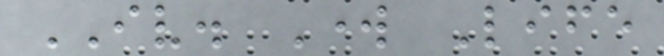IV. Work Life
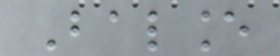Balance
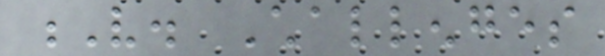V. Challenges
